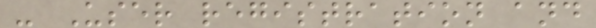- User registration and
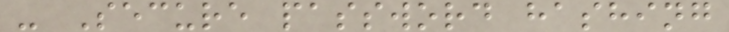- Secure password hashing
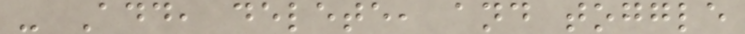- Add, delete, and toggle
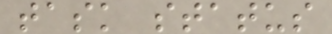task status
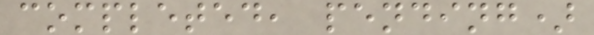completed, pending)
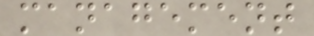management
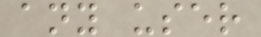any user
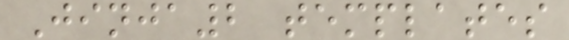Jinja2 templates
